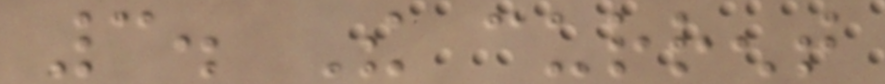3. The current
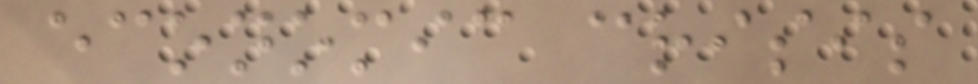economic crisis
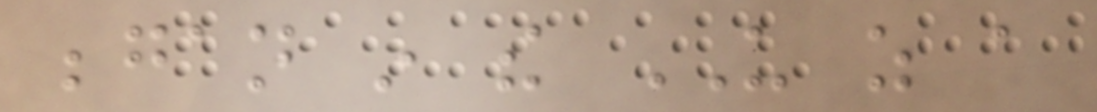began in the US as a
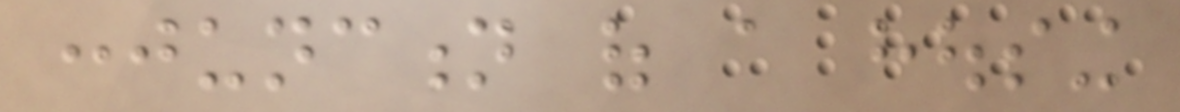conjunction of a housing
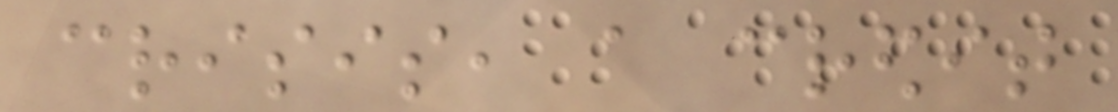crisis, a credit
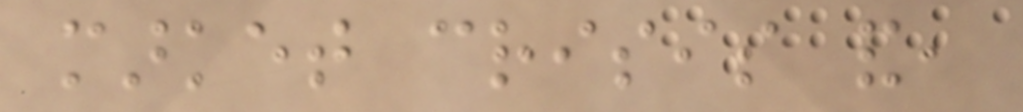market crisis and,
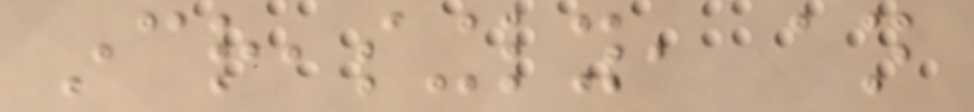increasingly, an
